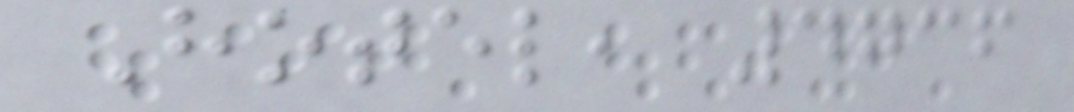Hotel, 4736
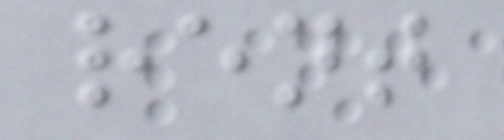rent
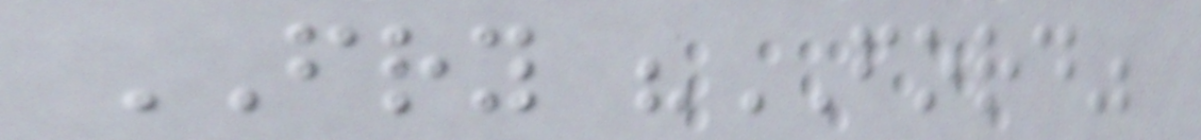FRY "FORD"
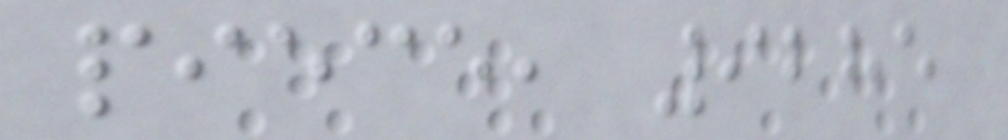piece, 9285
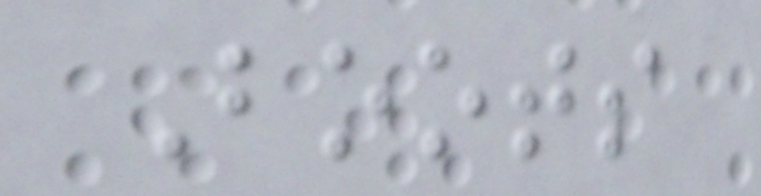Boots
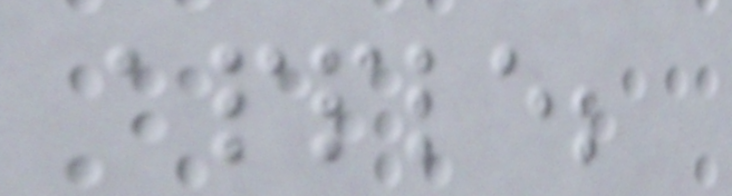apple;
